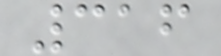316
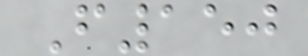F150
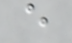e
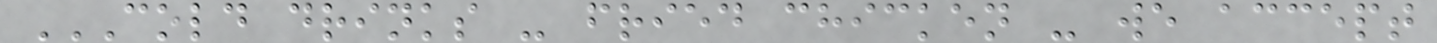COLD DRINKS - FRIED CHICKEN - WE ACCEPT
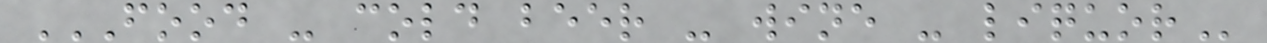FOOD - COLD BEER - WINE - LIQUOR
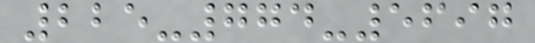225-774-5697
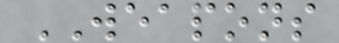WEAPONS
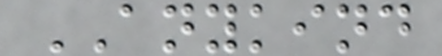ANYKIND
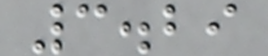3.29
